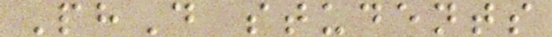PhD students
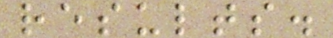results.
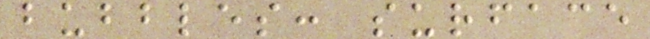bubbles: surface
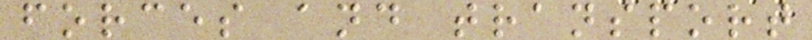forces and transport
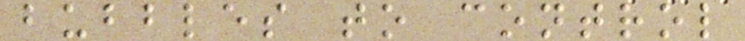bubbles to control
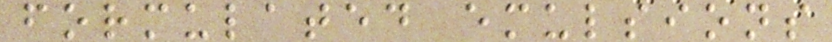formulated emulsions
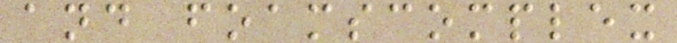and foamscomplex
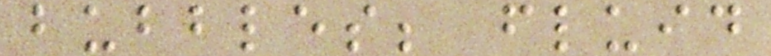bubbles; fluid
